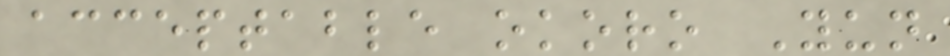acceptable okoro Yun
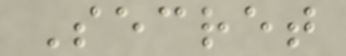Secret
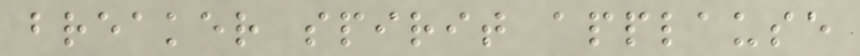breaker spirit applause
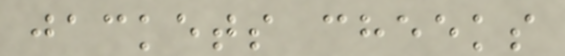jackets cheeks
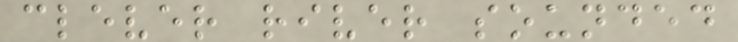clever river sounded
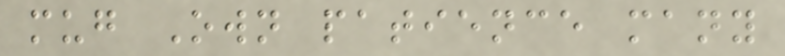mug Own patience many
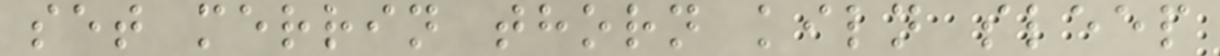set merrin thorn kiln sleep
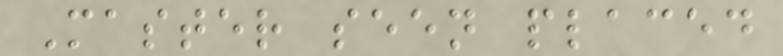Master seen placed
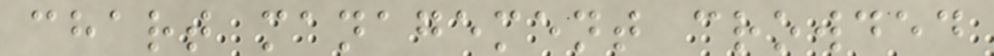chart management crowded
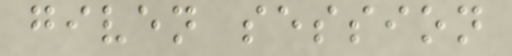given session
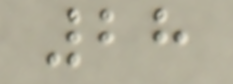28
